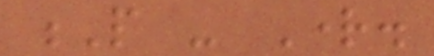P - Right.
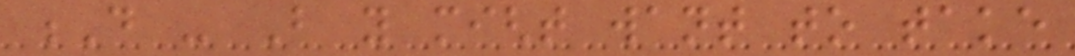D - But you might want to take
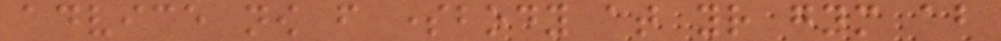advice now from somebody at your gym about
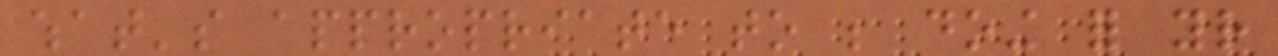what's appropriate to be doing for your
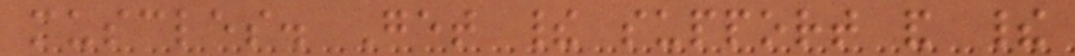muscles. Get their support and their
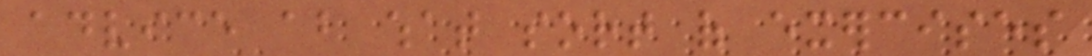advice about what sort of exercises
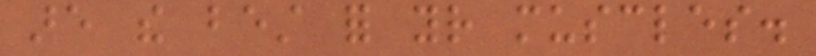are the best for your muscles.
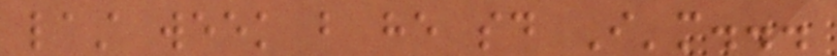last week but he said I'm...
